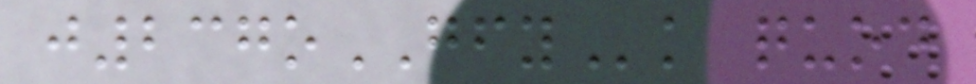j237oGFYk quod
